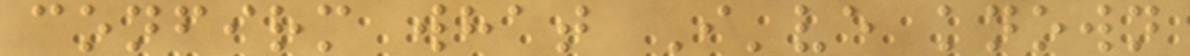confirm what I've known
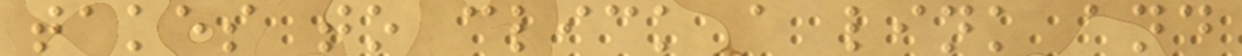takes to click a link and
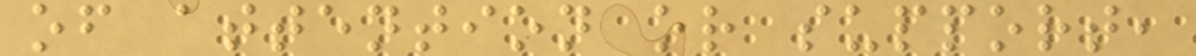of attention or support,
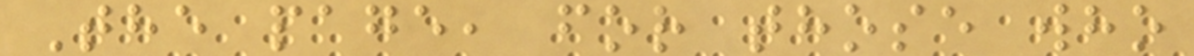The page, for those who
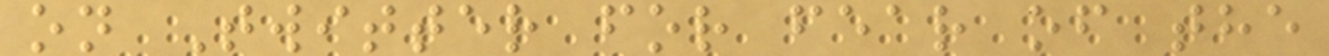on Twitter for fear of the
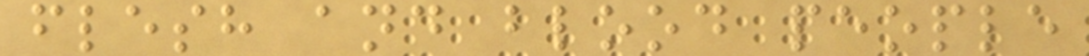flesh and blood people
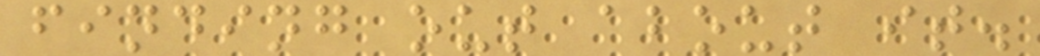finding out about it.
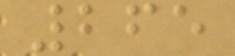265
